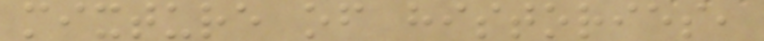mixture of histories,
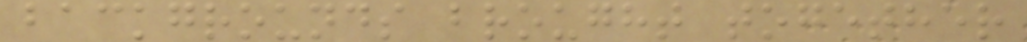backgrounds brought together
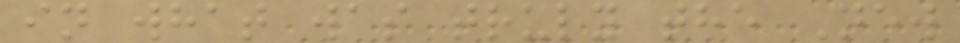in what was truly the New
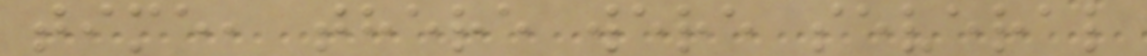time, there were several
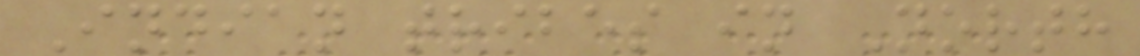Indian tribes in North
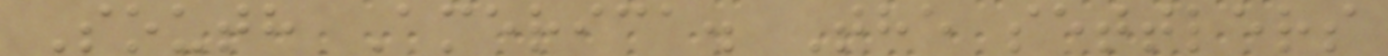South America. The settlers
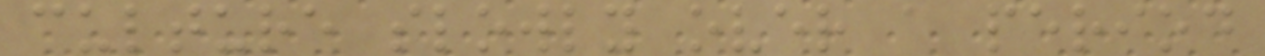culture slowly over a period
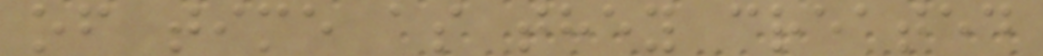of time as they created
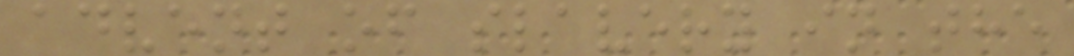advent of slavery in the
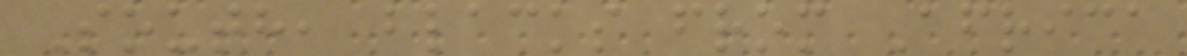South, blacks from Africa
